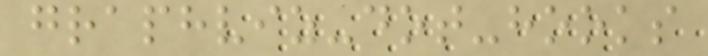graphviz-dot-hooks
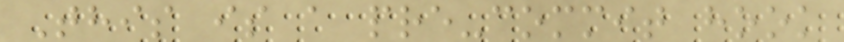This is a pre-commit hook
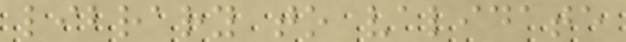library to validate
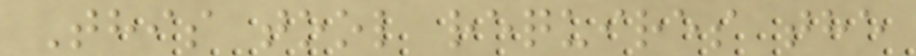This tool requires the
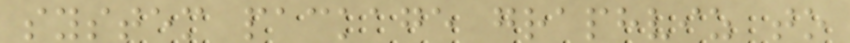system package graphviz to
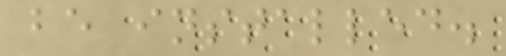be installed.
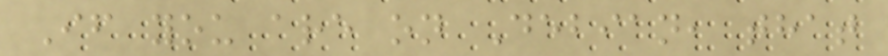If you are on Debian, that
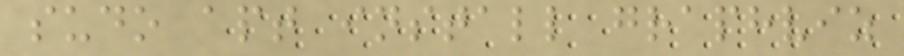sudo apt install graphviz
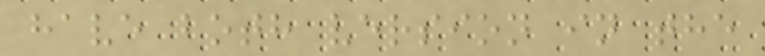have both version in the
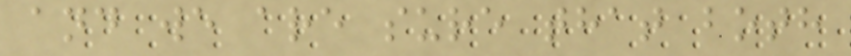and we are sure that both
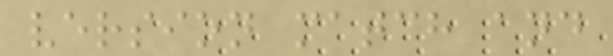version match and
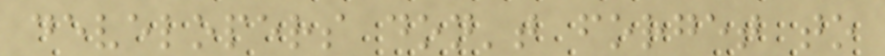developers don't forget to
